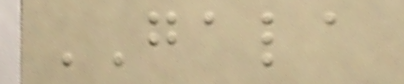GALA
